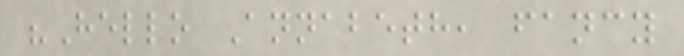"Hello Annabeth, fancy
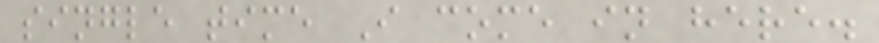single time I come in here.
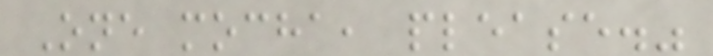One mocha, please."
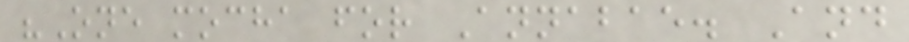"One mocha for Annabae. And
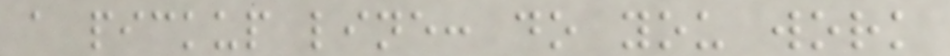a pickup line: do you work
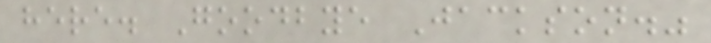here. Goodbye Jackson."
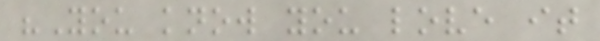"You know you love it
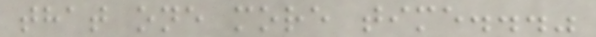that one more time..."
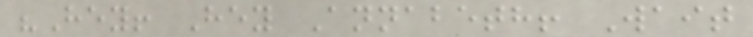"Hey! Hey Annabeth! Wait
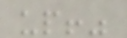up!"
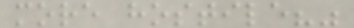more hostile?"
